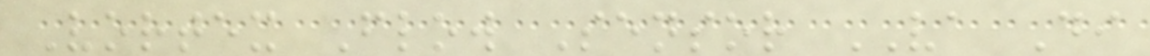Vortex Flow Sensor VA Di
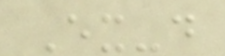Ex-d
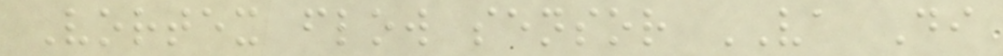Vortex flow sensor VA Di
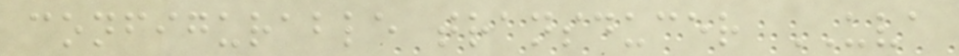configurable transducer UVA
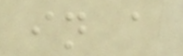in a
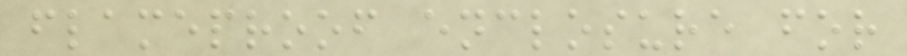flameproof enclosure for
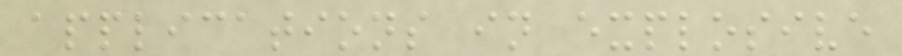applications in explosive
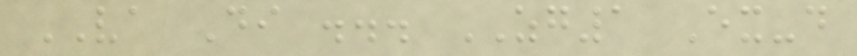VA Di ... ZG1 Ex-d
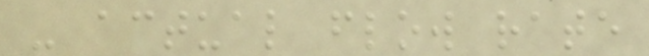- actual flow rate
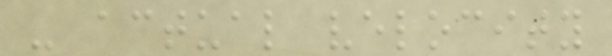- actual velocity
